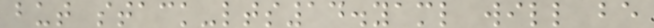but stack-lts14.yaml will be
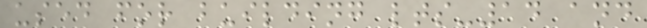used for building lts-14 and
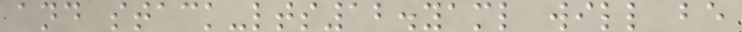and stack-lts12.yaml will be
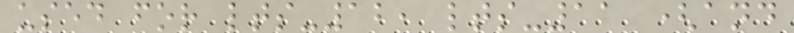used for lts-12, lts-11 (and
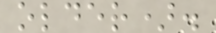older).
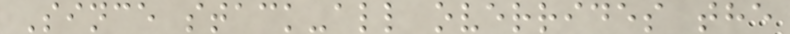Since stack-all overrides the
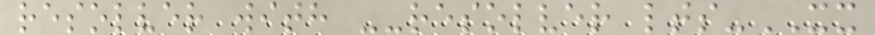resolver with --resolver lts-XX
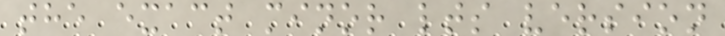the exact minor lts version
